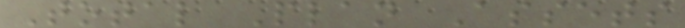Total Plan Assets
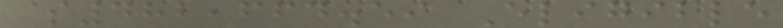$482,664.59 Eligible
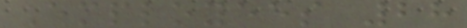Employees 28
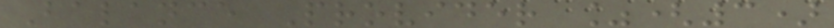Balance Provider %(3)
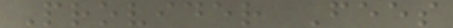Provider Fees
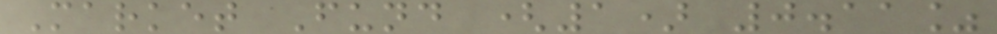Market Fund (1) 0.11%
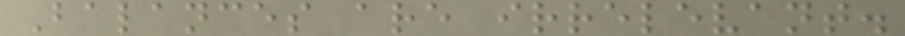Balances are irrelevant.
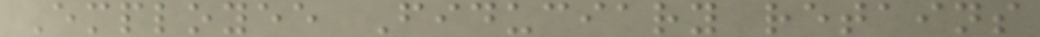Employee Fiduciary retains
